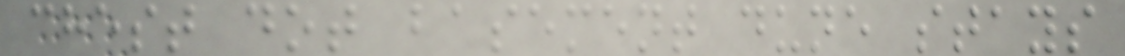chest dot basement dune stays
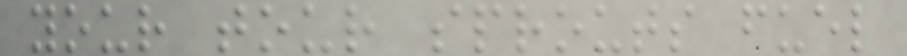your tour sprouts fuel
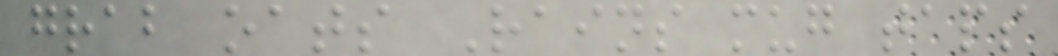grab oats Rains mug taps
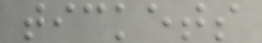tickets
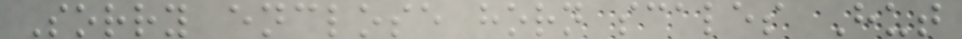Sorry enclose horn scales Hut
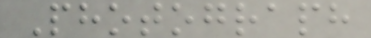Photograph
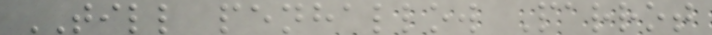TILL penhallow Parrot
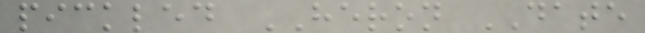pickled HERON DATE
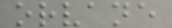orvane
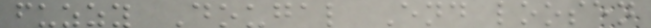fuzzy Dougal End loosen
